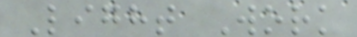Light Work
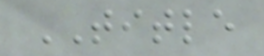TITLE
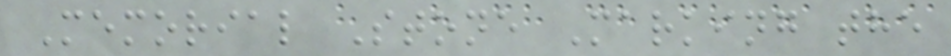Memorial Stone Marking the
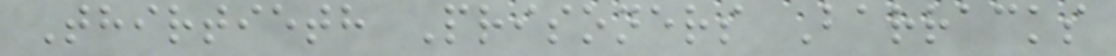Thirtieth Prisoners Barracks
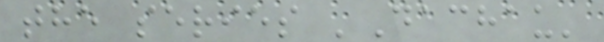the series 'Dachau'
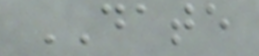DATE
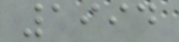1994
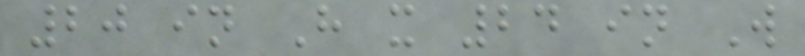20 in H x 24 in W
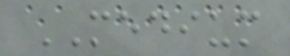MEDIUM
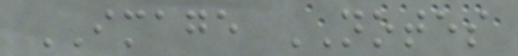IMAGE NOTES
